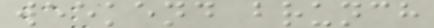weekend brunch
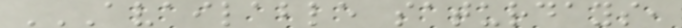AVAILABLE SATURDAYS,
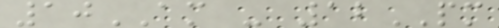10AM - 12PM
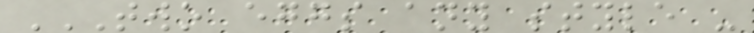TWO EGGS ANY STYLE -
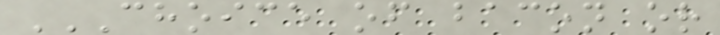CHOICE OF BACON OR
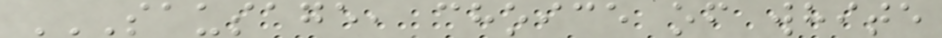SAUSAGE, CHOICE OF WHITE
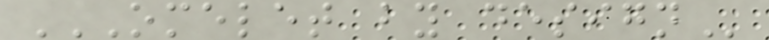OMELET BY DESIGN
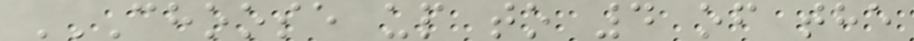CHOOSE UP TO 4 OF THE
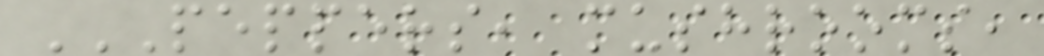PEPPERS, MUSHROOMS,
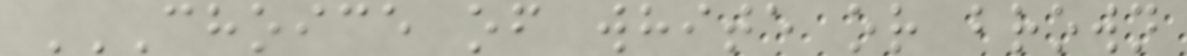CHOICE OF WHITE OR BROWN
